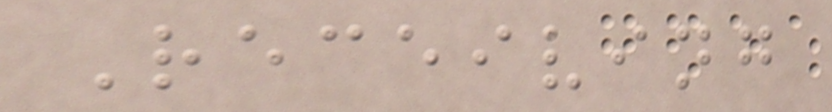Receiving
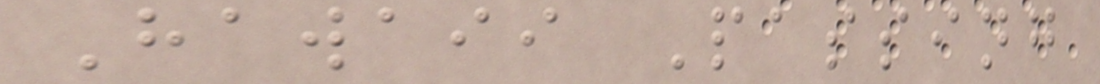Hawaii Passing
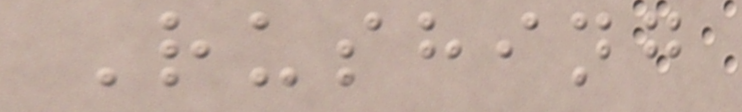Rushing
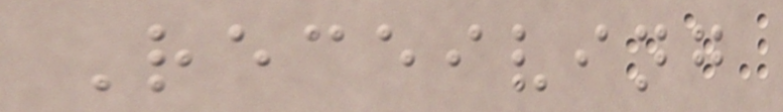Receiving
